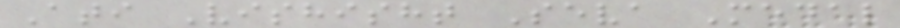Ati Vishisht Seva Medal
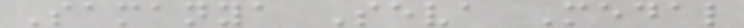Samanya Seva Medal
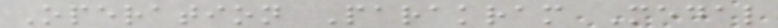Operation Parakram Medal
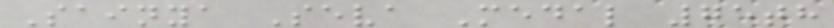Sainya Seva Medal 75th
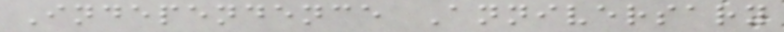Independence Anniversary
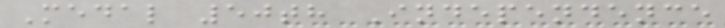Medal 50th Independence
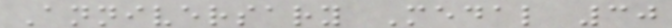Anniversary Medal 30
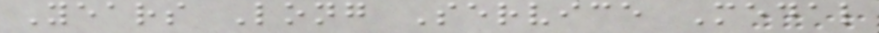Years Long Service Medal
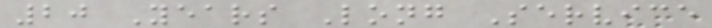20 Years Long Service
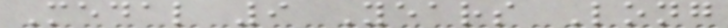Medal 9 Years Long
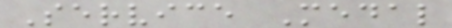Service Medal
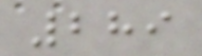289
